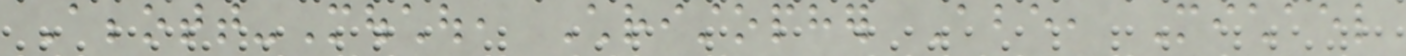Abbott-Mouchou, Christopher Abe, Michael
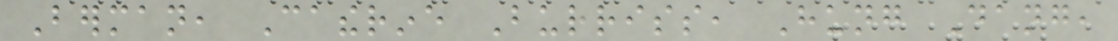Berman, Catherine Burriss, Hung Dang,
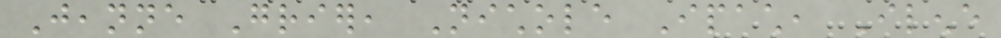Jeanne Grier, Nichole Ipach, Ilene
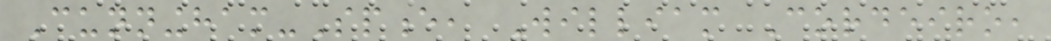Cunningham-Spence, William Cordeiro,
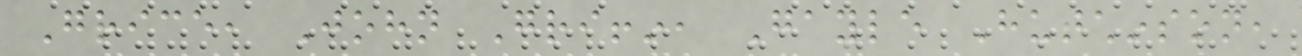Grice, John Griffin, Gayle Hutchinson,
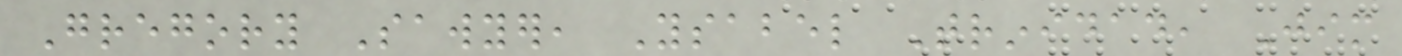Gregory Sawyer, Ysabel Trinidad, Jim
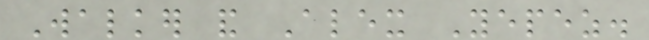Walker and Alex Yepez.
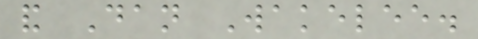and Dan Wakelee.
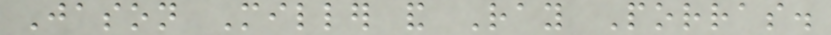Jason Miller and Ray Porras.
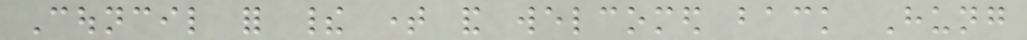Council for their time and welcomed back Hung
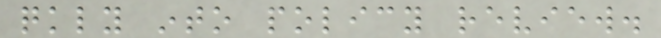quickly into policy review.
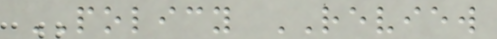POLICY REVIEW
